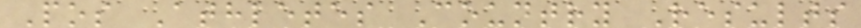Pos Athletes Country Results
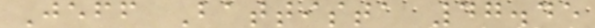Jeff Battista 47.45
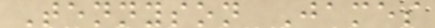Tennyson James
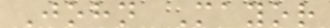John Mayor
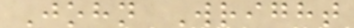John Wright
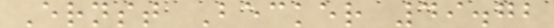Ernst Becker 49.72
